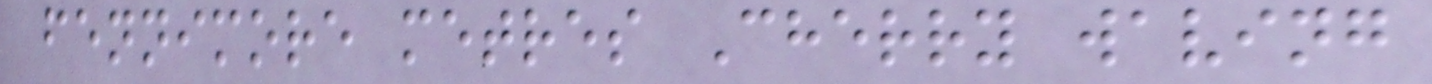fennimore metres Cherry waving
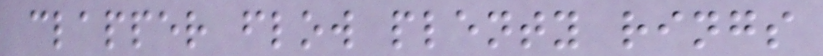clapper flow plenty rings
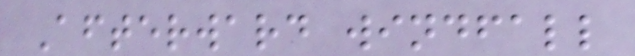Afterward windfall
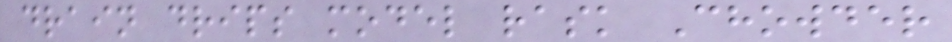drain drips model rask Chowder
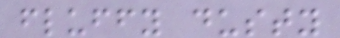fluffy dusty
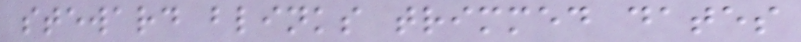steward blinks trimmed dates
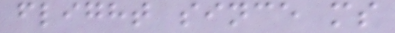flight since ms
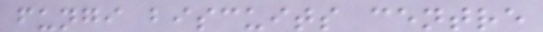fungi biscuits centre
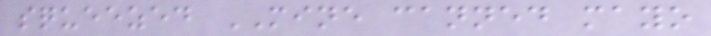squeezed MINE canned mayo
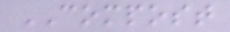COMPOST
